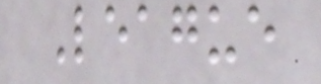League
